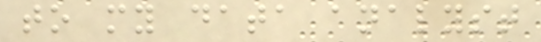to my data analyst
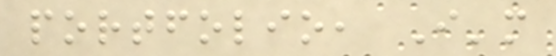portfolio, I'm
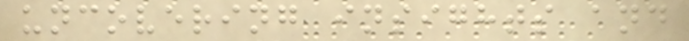uncovering insights and
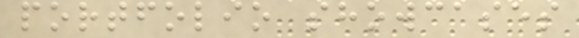portfolio showcases
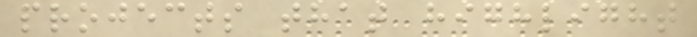projects that highlight
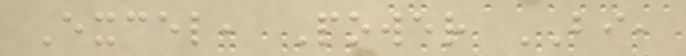Excel, Power BI,
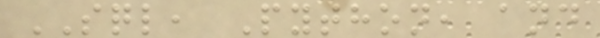SQL, Python, and
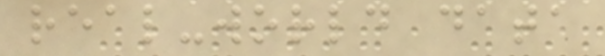real-world data
